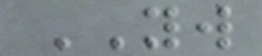YW
